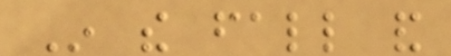In the fall and
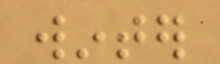winter
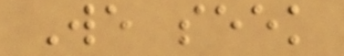We seek
